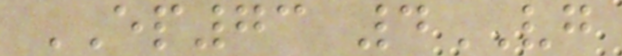EP73 4VG
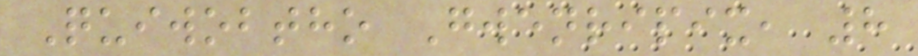Quiwobtho Gwenripix, 8
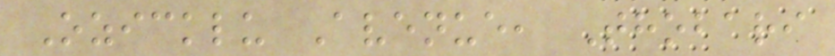Ozicklu Avenue, Thobari
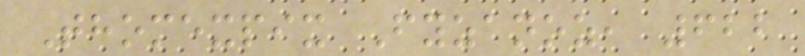Thomexpix Fyzanoz, 622
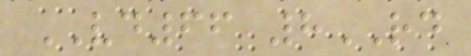VD66 8RD
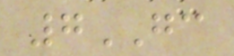7GC
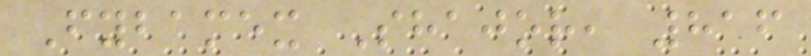Fybamex Shajor, 816
